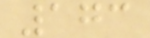173
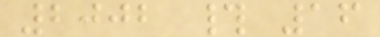2002 # 16
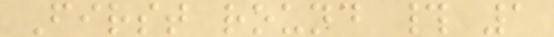First round # 1
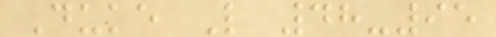Duke L 48-95
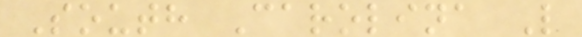South Carolina L
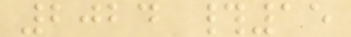2024 #15
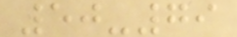50-79
